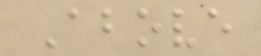Above
